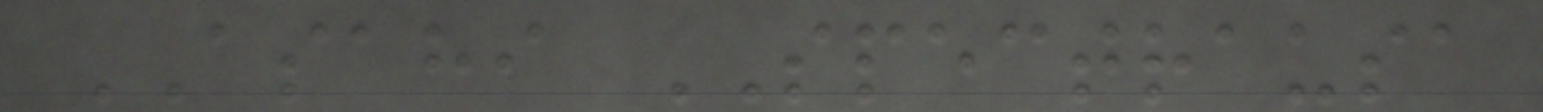ASAHI SPECTRAUSA
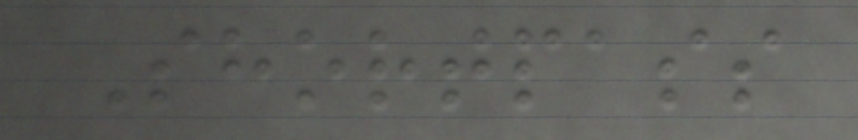Shortpass
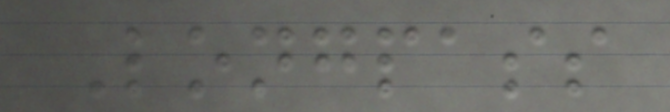Longpass
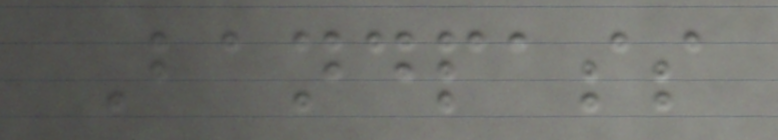Bandpass
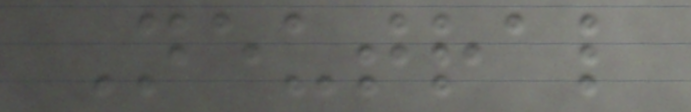Neutral
